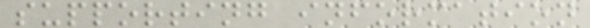supporting information
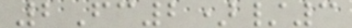2Fc2)/3
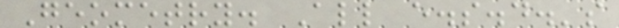Geometry. All e.s.d.'s
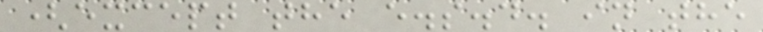(except the e.s.d. in the
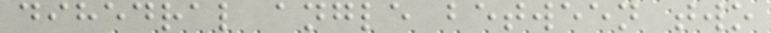dihedral angle between two
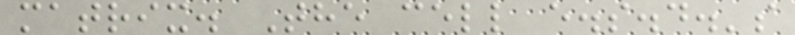matrix. The cell e.s.d.'s
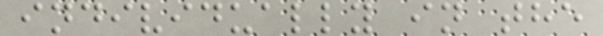individually in the
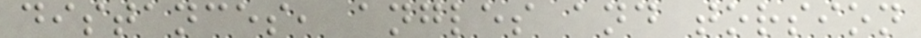distances, angles and torsion
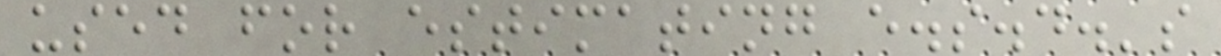used for estimating e.s.d.'s
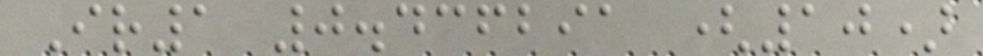Ir1 0.436291 (10)
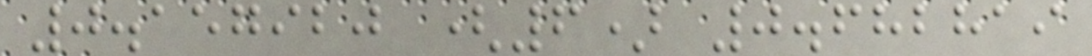0.157920 (6) 0.682819
